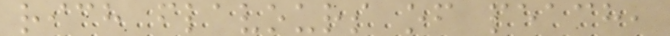rich flavours of peach,
